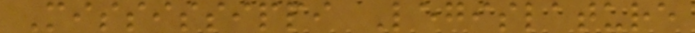Mississippi Legislature
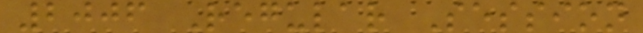2006 Regular Session
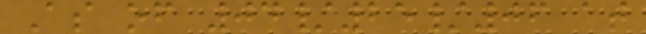As of 04/25/06 at
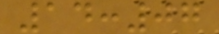14:07
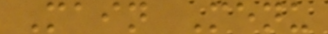Main Menu
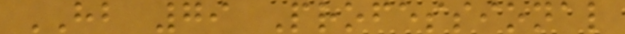HB 79 Professional
